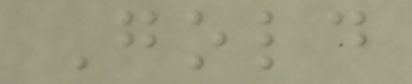Gold
